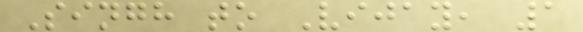Singh to Vijay, 1
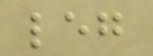leg
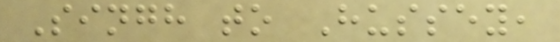Singh to Hussey,
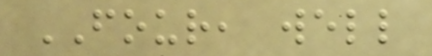FOUR, well
